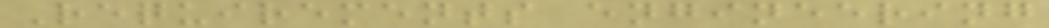Requirements engineering
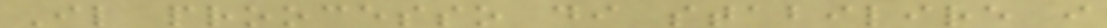Il proocesso di stabilire i
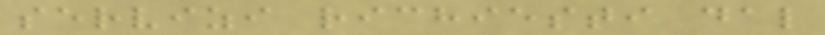servizi richiesti dal
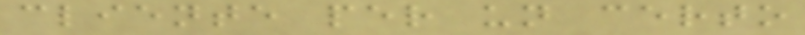cliente per un certo
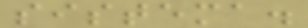sistema.
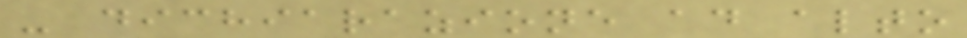- dichiarazione ad alto
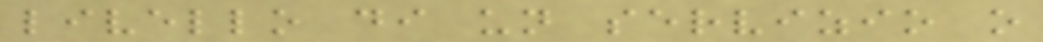livello di un servizio o
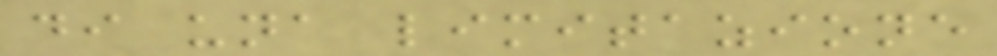di una limitazione
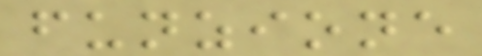funzione
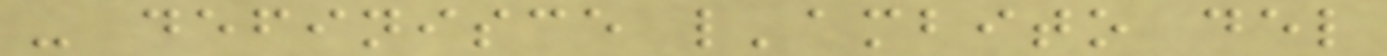- definisce l'ambito del
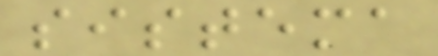sistema
